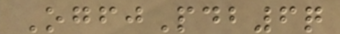OgfjPdb6q
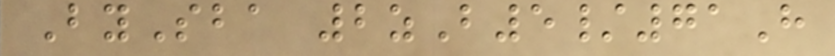BySba 2zB5/71H
